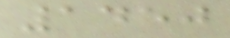1450
